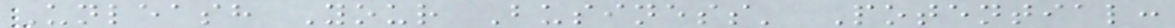Unleash Your Business' Potential:
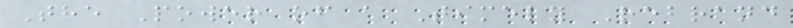The Power of a Timely Rebrand
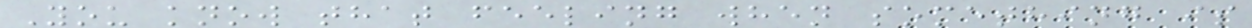You know that feeling when something is
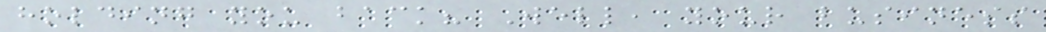holding you back? Well, your business
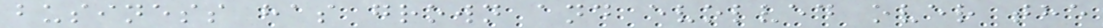business has grown and evolved over the
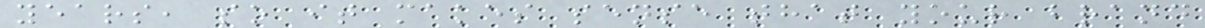years, so it makes sense that your brand
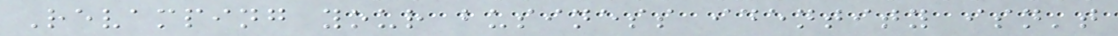Revamping your business identity isn't
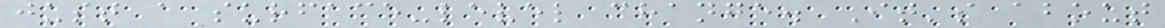just a surface-level change. It's about
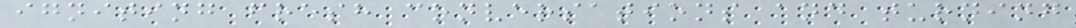igniting fresh conversations and turning
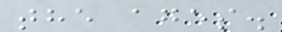the ages.
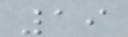19
